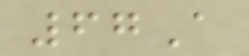67A
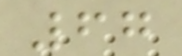67
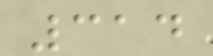314
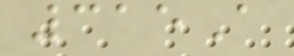315A
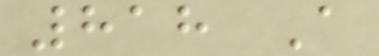818 A
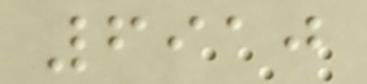6910
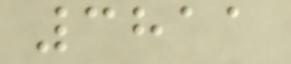3811
